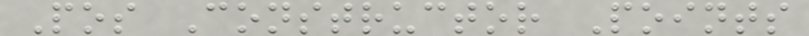Pos Constructor Points
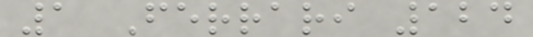1 Ferrari 124
